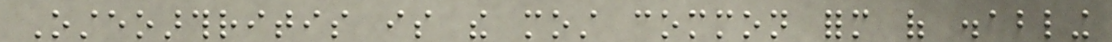Osteoarthritis is the most common form of disabling
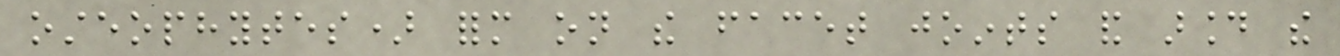osteophytes) form on the facet joints and around the
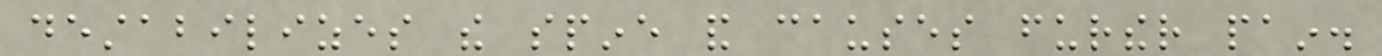destabilizes the spine and causes further pain.
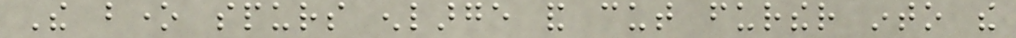The bone spurs enlarge and cut further into the
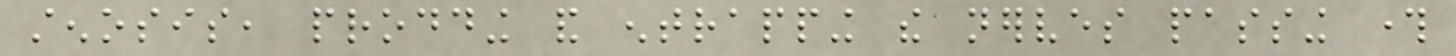stenosis, prodding and entrapping the nerves passing through
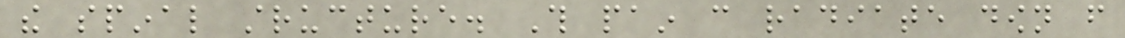the spinal structure. This pain can radiate down from
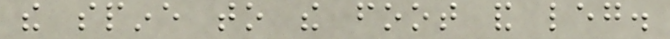the spine to the foot and leg.
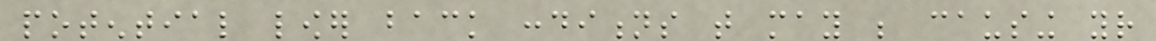potential lower back conditions that may be causing your
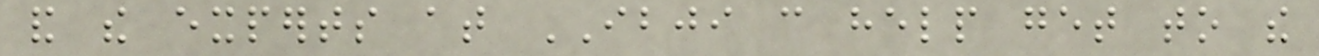and the experts at IBJI can help get to the
